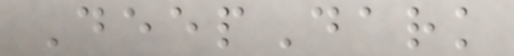DeepDark
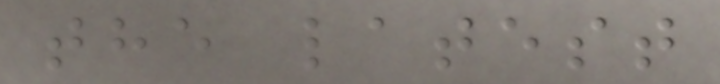the latest
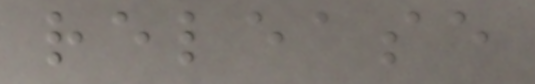release
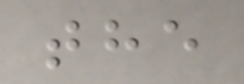the
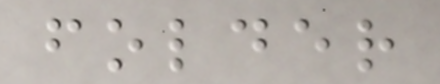folder
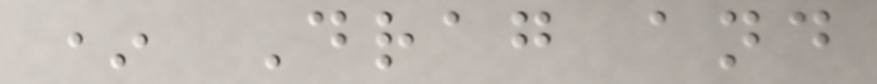* Drag and
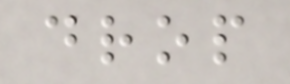drop
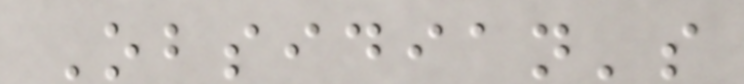Obsidian's
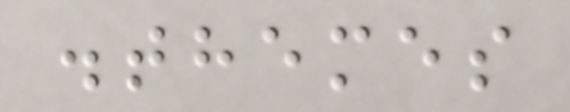.themes
